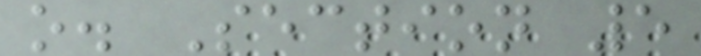o. Section 5
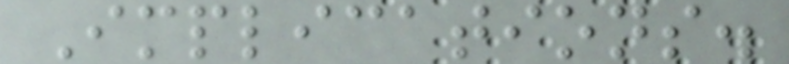Implications.
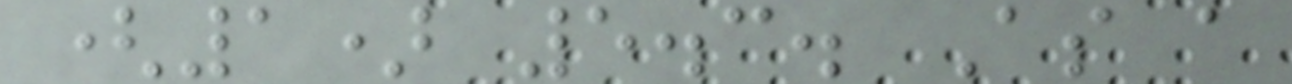(1) 5.3. As a
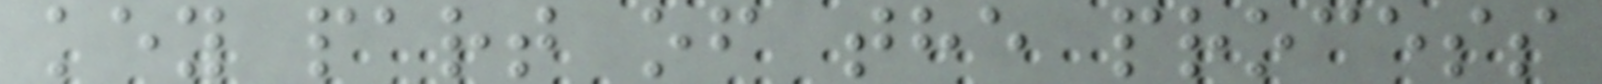key part of the process
